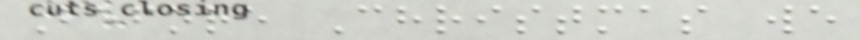Before Christmas we
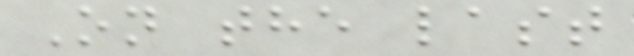On the last
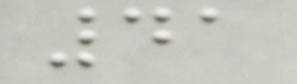41
